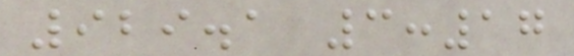929.1 3:17
